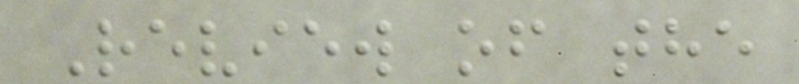Review of the
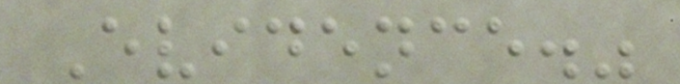Evidence."
